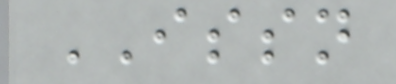ISSN
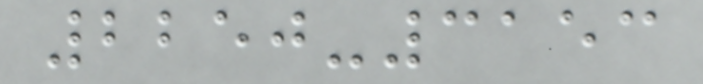2250-3153
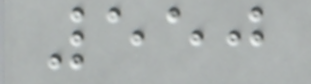550
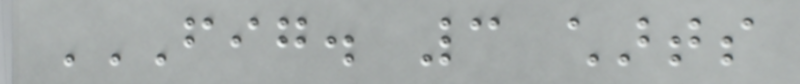FIG. 3 CHARTS
